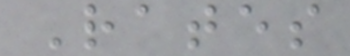Rates
